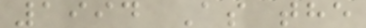1994 As the
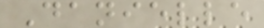Danielle
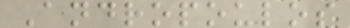Andropoulos
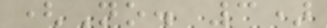(No. 3)
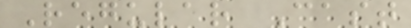Regular Cast
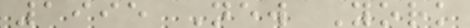1995 New York
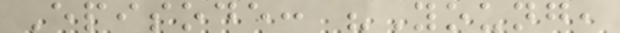Episode: "Young,
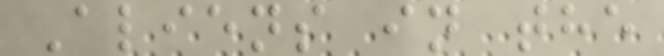Aliens in the
